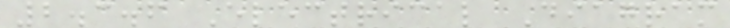2.3.6 Electrical Diagram
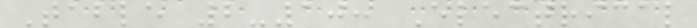Table 2-10: Electrical
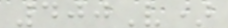400V)
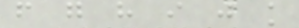f g h i j k
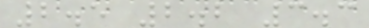2.5 2.2 3.3
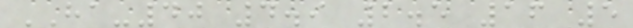HA-40 4.9 2.5 16 5
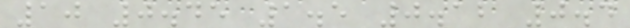10 0.45 1.5 0.12 0.4
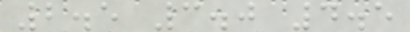2.5 3.0 4.5
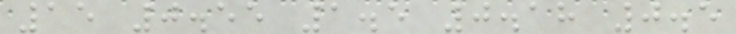15 0.55 1.5 0.18 0.5
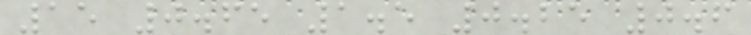15 0.65 1.5 0.25 0.6
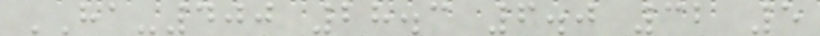HA-400 28.3 6.0 32 5
